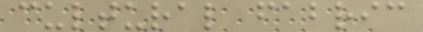cultural fabric
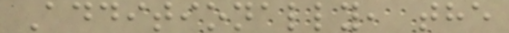Additionally, the
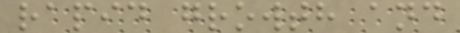rapid growth and
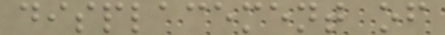displacement of
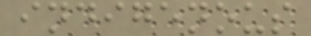indigenous
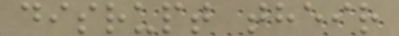disrupt their
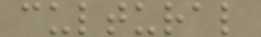cultural
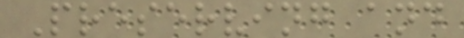Preserving and
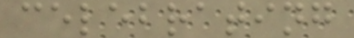celebrating
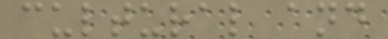cultural and
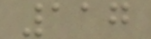117
